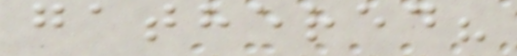gathered?
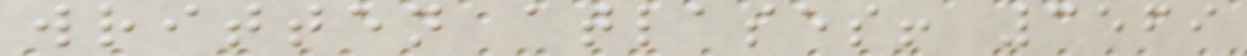written atlases! 3569
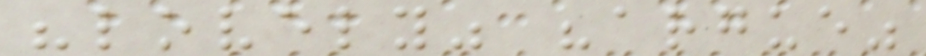"lovely" "argue"
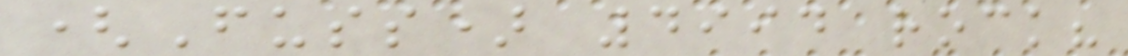(Fuss) 4994 rock?
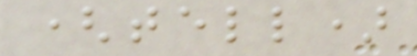(tell)
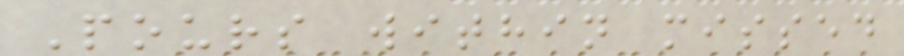Pours within missed
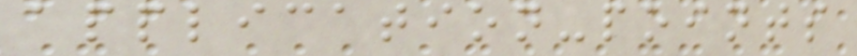application-points
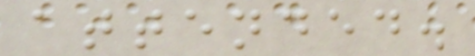attended.
